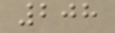208
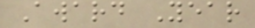Award Year
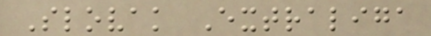Slovak Extraliga
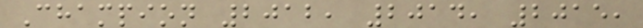Champion 2012, 2014, 2015,
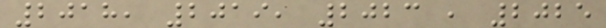2018, 2019, 2023 , 2025
